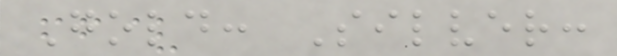Gold: Silver:
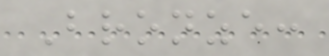Bronze:
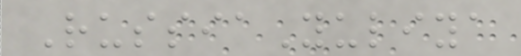RussiaYuliya
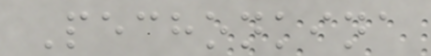Pechonkina
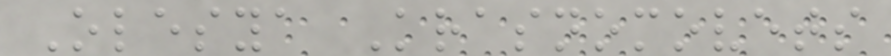Olesya Krasnomovets
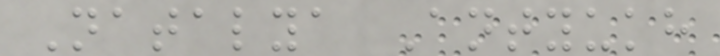Natalya Antyukh
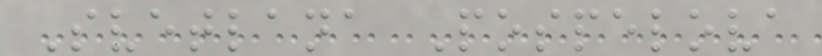Svetlana Pospelova
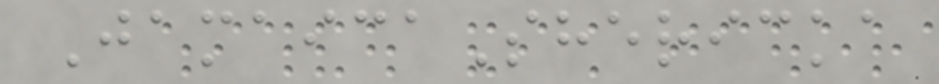JamaicaShericka
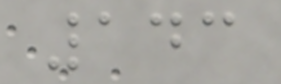143
